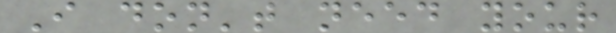I don't need your
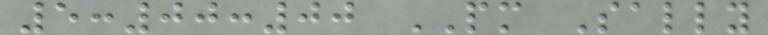5:00:00 PM Sally
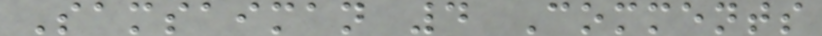Samsaiman 4 Comments
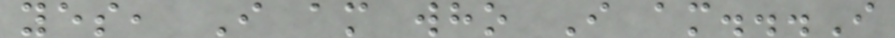yes, I am who I am...I
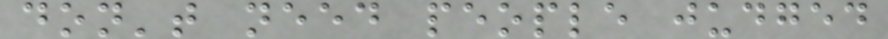don't need people judged
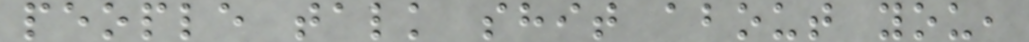people talk shit about you,
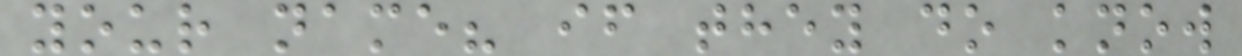your name? if they do know
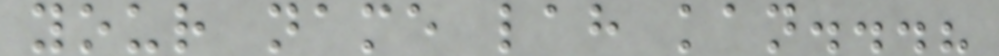your name lah kan...?
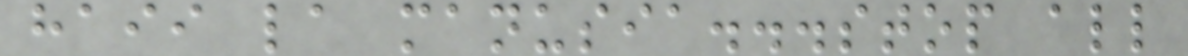haii la manusia...stop all
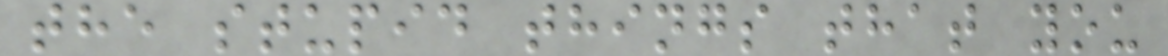the stupid things that you
